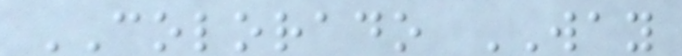COLORADO WAY
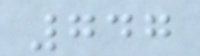747
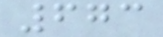673
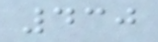430
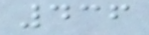436
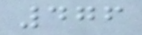476
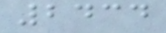2434
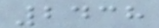2438
